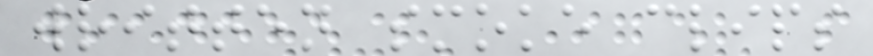written smoke clips
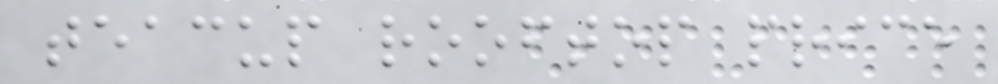teacup rooftop price
